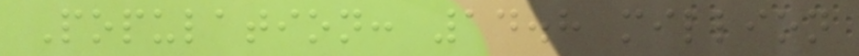Population: 14.8 million
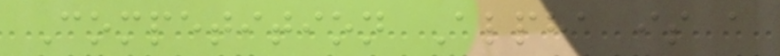Competition Alpha is a
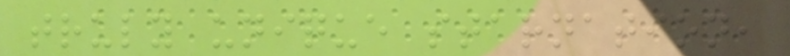truly unique starnation,
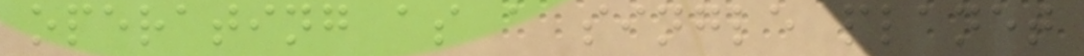operating as a single planet
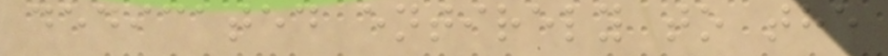dedicated entirely to the
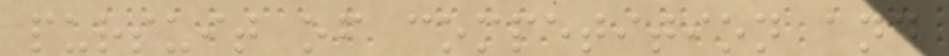pursuit of competition and
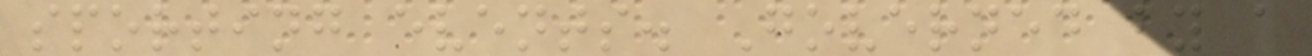sporting events. Governed by a
